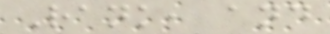Rank, and
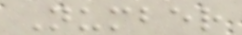Number
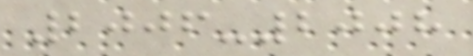2006-2008
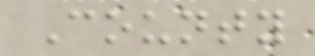County
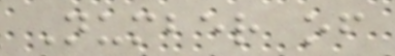Number of
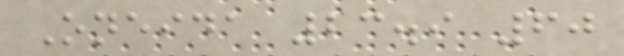Oneida 23.9 60
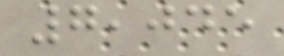7,045
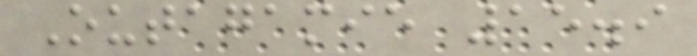Outagamie 15.9
